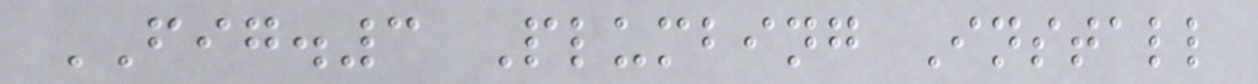FIG.3 Plumbing Install
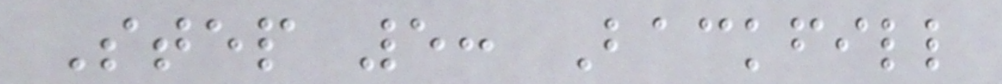Step 5: Backfill
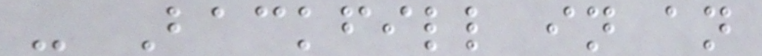- Backfill in an
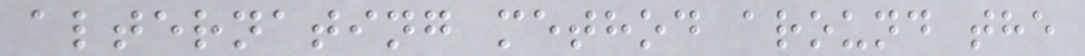alternating method around the
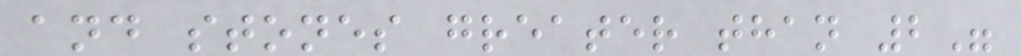and stones greater than 2"
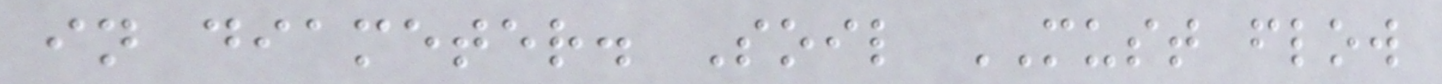in diameter. Soil MUST flow
